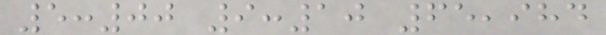5:00 9:10 65,984
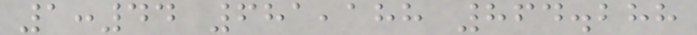1:44 681,188 864.288
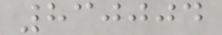830004
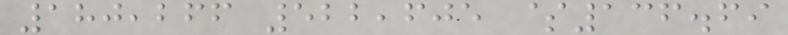180,266 522,605 $136.69
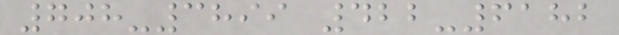708-3899 422-6182
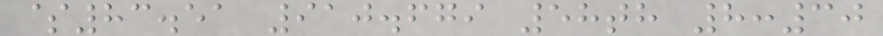$83.51 910.679 58th 8:30
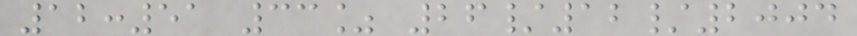12:51 33% 26/12/2004
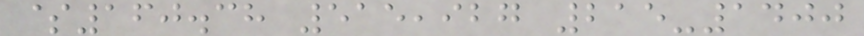$160.38 515,927 215-1400
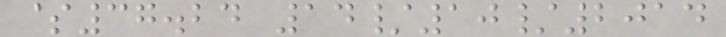$37.24 14/10/2014
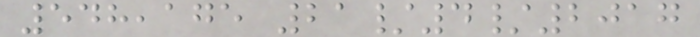548,175 21/4/2017
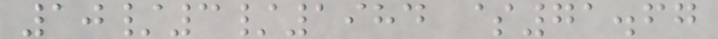10/3/1984 $71.67
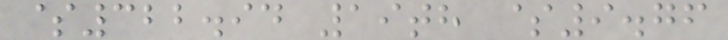$322.94 19th $9.76
